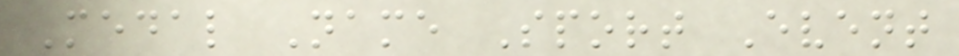Medal Name Sport Event
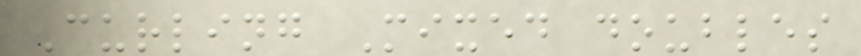Curling Mixed doubles
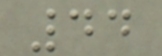44
